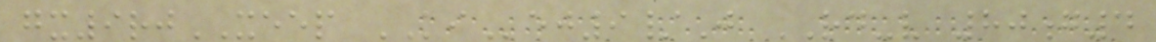gx9rjXEEP KIej9/J RD-v 80g4
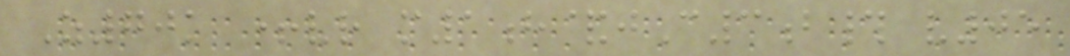Z70k +vr m1h&jC3b# v05
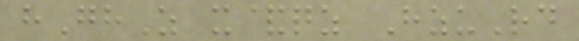hGhZ x&qz HzuRd
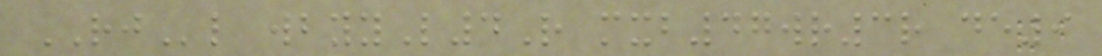RJl wbyyL4R mxb47wr3r de9
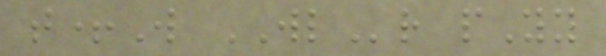t+W WLr pYy
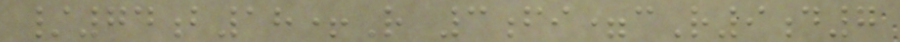/74b18+R 3fi=cR9d7
